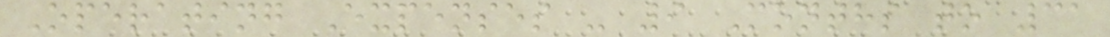Operating Expenses - 9 Months to 31
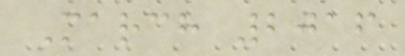March 2016
